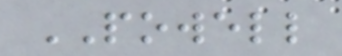POWELL
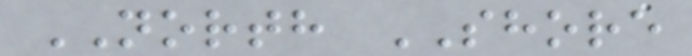NORTH SHORE
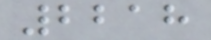2218
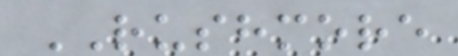RUSHMORE
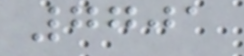7701
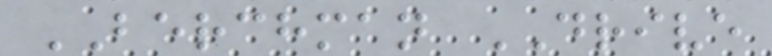BERCHMAN DRIVE
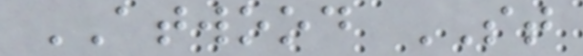ATWOOD ST
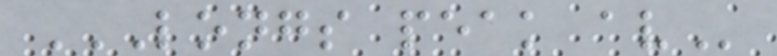LONGS PEAK AV
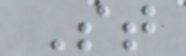St
